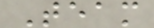Team
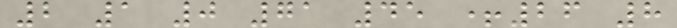2 1 0 71 45 +26 8
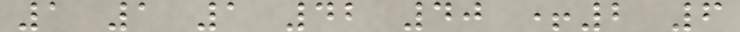1 1 1 42 40 +2 6
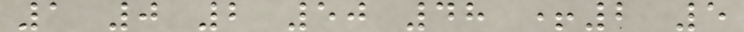1 0 2 50 48 +2 5
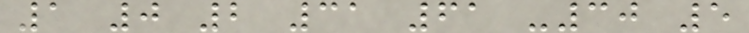1 0 2 31 61 -30 5
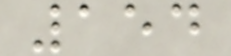154
